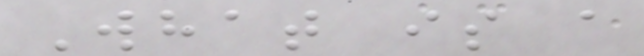What is a
